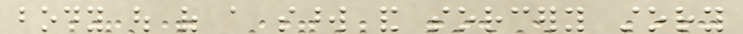body out of a sword and sorcery story
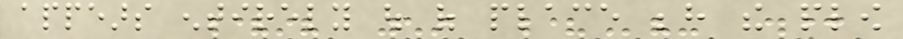appears entirely out of place behind the plow
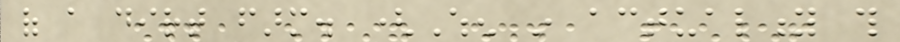of a dirt farm. (When in actuality this
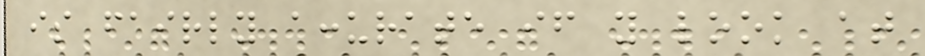is fairly accurate if you look at
